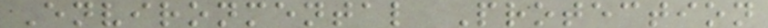Environmental Protection
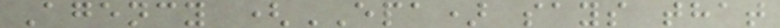Agency (EPA) says that
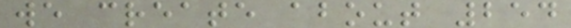we create about 254
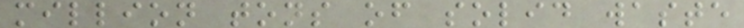million tons of solid waste
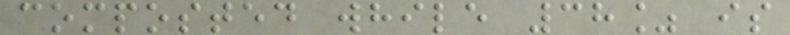composted while 38% is
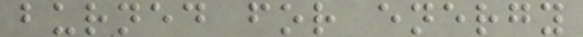burned for energy
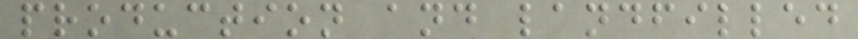production and landfilled
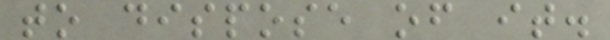to dispose of it.
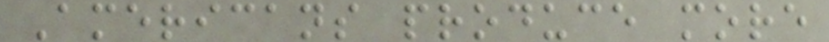Americans produce more
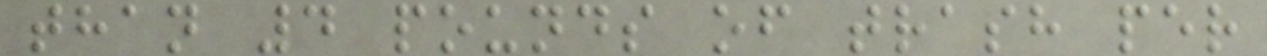than 4 pounds of trash per
